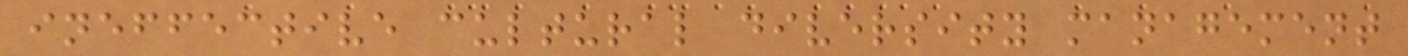ineffective cultural diversity management
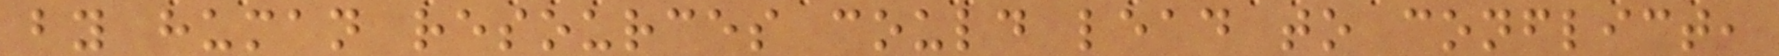by human resources could lead to conflict,
